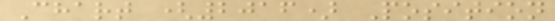Chart (2016) Position
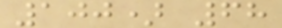100) 68
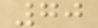70
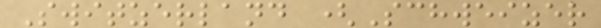Switzerland (Schweizer
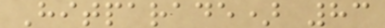Hitparade) 83
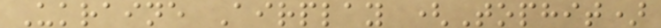Ukraine Airplay (Tophit)
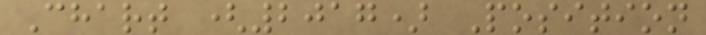Chart (2017) Position
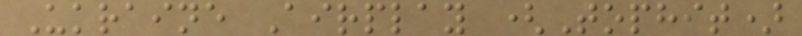Ukraine Airplay (Tophit)
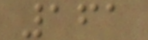161
